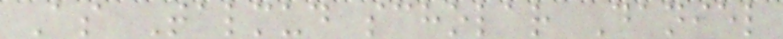As Talmud scholar Daniel
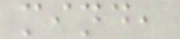mind,
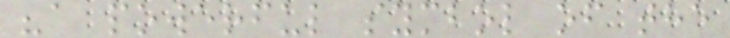"a powerful symbol of the
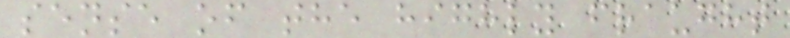sense of the highly fraught
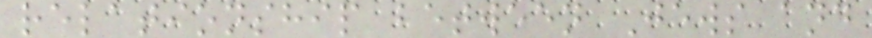relationship between Jews and
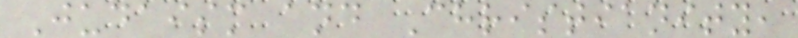Judaism and Christianity,
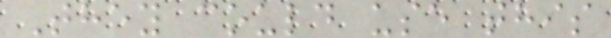They could use this
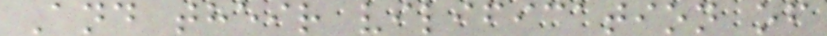And their vilification of
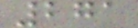271
